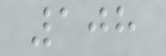108
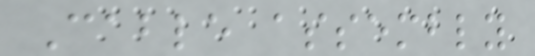Cable assembly
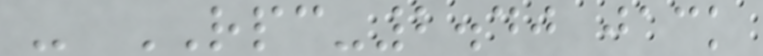- RPC-2.40 jack
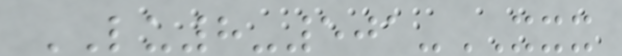LU8-501-XXX
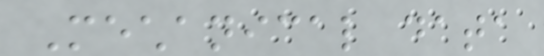Mechanical data
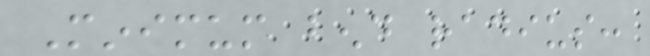Minimum bend radius:
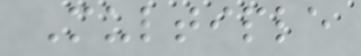Multiple
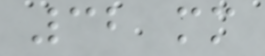32 mm
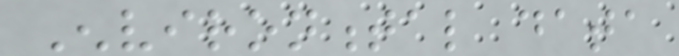Environmental data
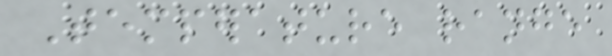Temperature range
